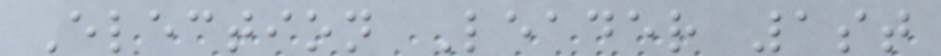Election Leader 1st
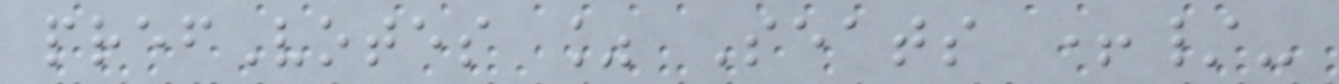prefVotes % Seats +/-
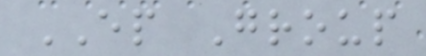EP Group
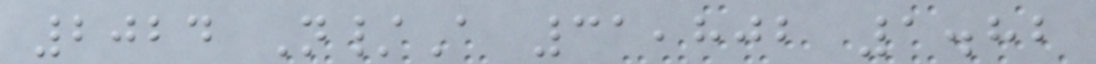2024 N/A 31,802 1.82
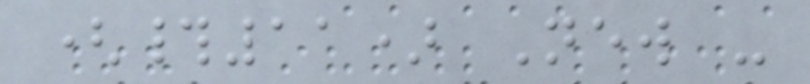(#11) New -
